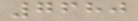7680
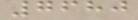7680
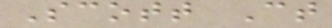Scott Ct
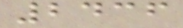2436
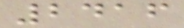2416
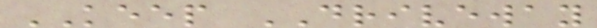KEEP DRIVEWAY
